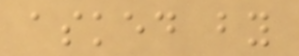asked by
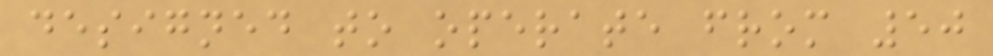designed to operate from 50
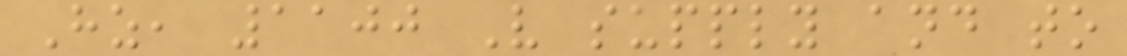Hz, 1100 V supply and to
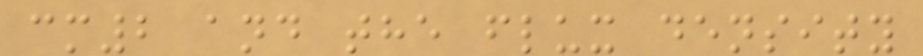cm2 and the flux density
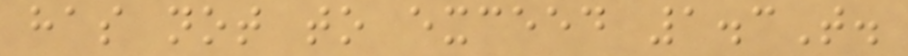has not to exceed 1.3T.
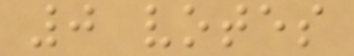0 votes
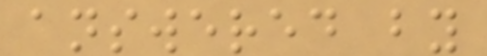answered by
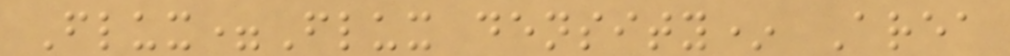Flux=Flux density* Area
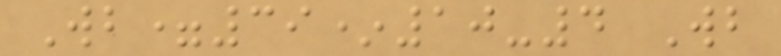Wb=39*10-4 Wb
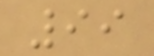99
